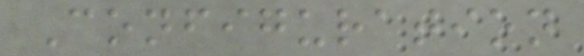Configuration
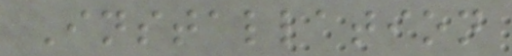Installation
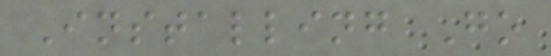Installing Go
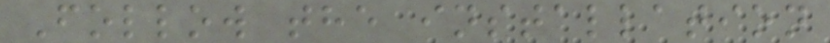Follow the installation
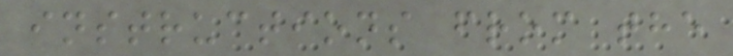instructions from the
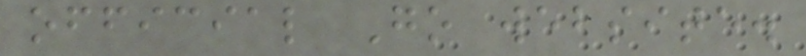official Go website.
